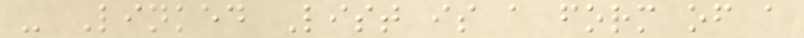- Linked List is a form of a
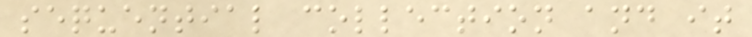sequential collection and it
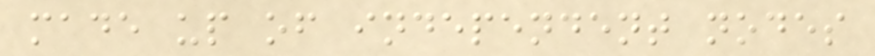made up of independent nodes
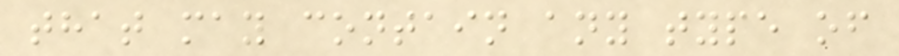that may contain any type of
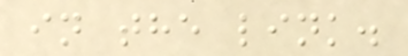in the link.
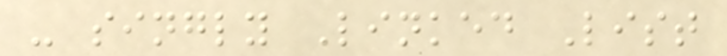- singly Linked List
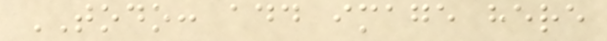TODO: add image here
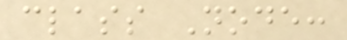class Node:
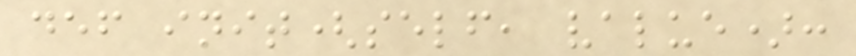def init(self, value):
